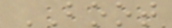BOOT
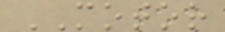MOTOR
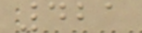421
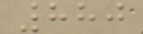880
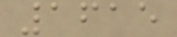1615
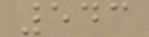543
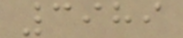3989
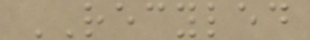RECYLED
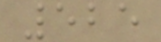525
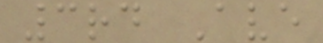3rd Ave
